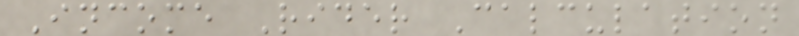Income Rider Calculation
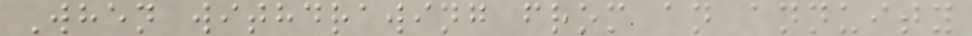When withdrawing from an annuity
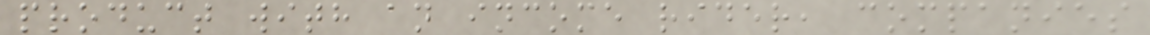product with an income rider, companies
